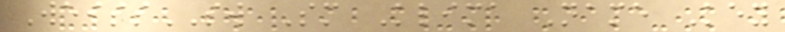WeissSW Sm Klima Name Key
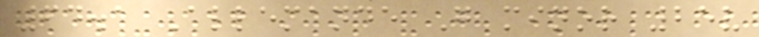64.1 Allemande G minor 25v
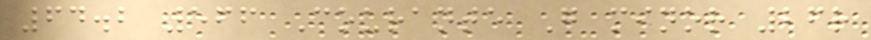64.2 566 Courante G minor 26r
